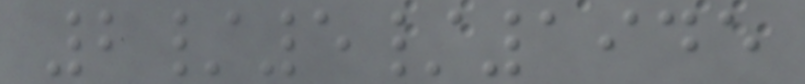2/5/1945
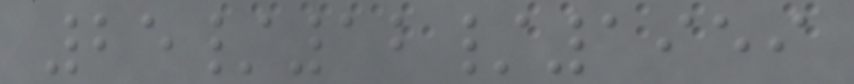25/12/1959
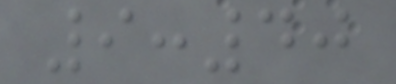9:40
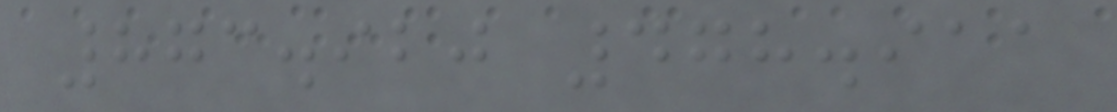873.920 478.911
